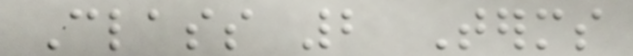Class 2 Terms
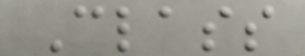Class
